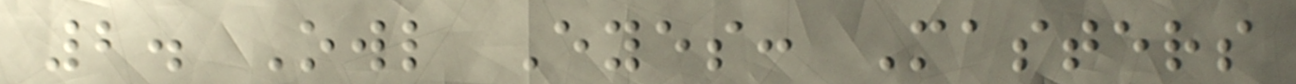2. Owl Eyes: Masters
